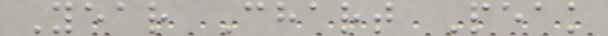Year Chart Peak
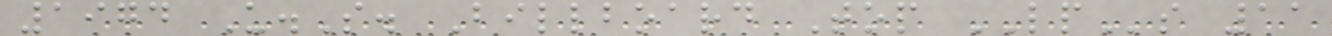1974 U.S. Billboard Top LPs 11
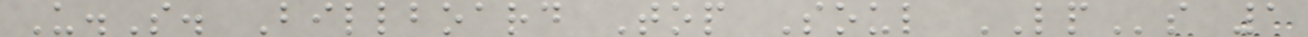U.S. Billboard Top Soul LPs 1
